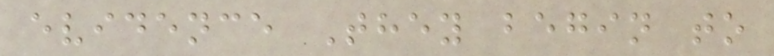evidence They begin to
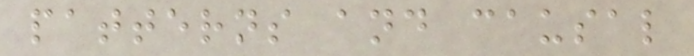patterns and causal
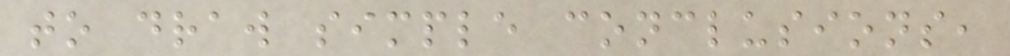to draw simple conclusions,
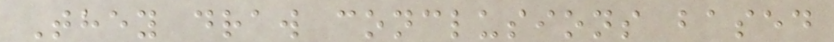They draw conclusions based
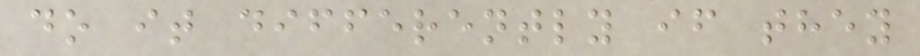do it differently if they
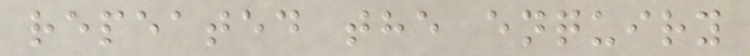repeated the enquiry
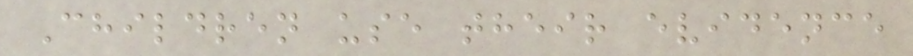Children use their evidence
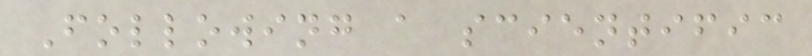Following a scientific
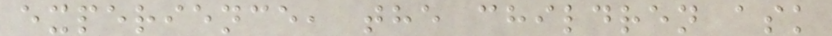experience, the children ask
